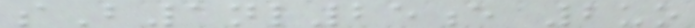sB1nl25e 2uo
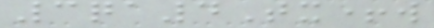3qa4Tx+w
